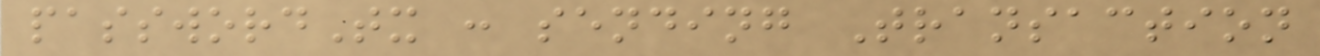passwordTx : sending Transaction
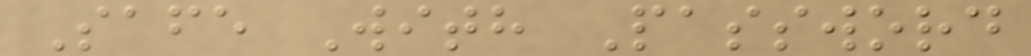Safe With Password
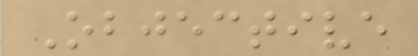Objective
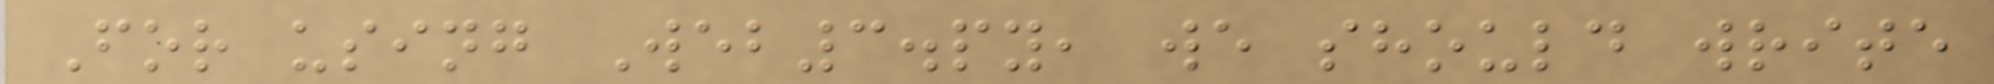For using Web3.py, we should write
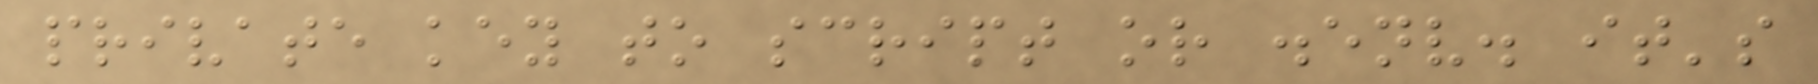private key to script or .env. it's
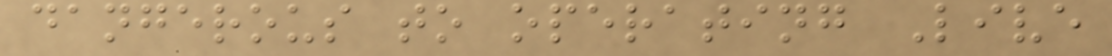dangerous to operating Live
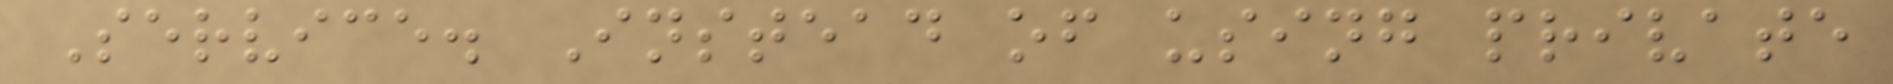Service. Instead of using private
